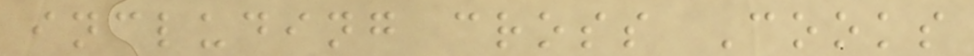including cross Cooks
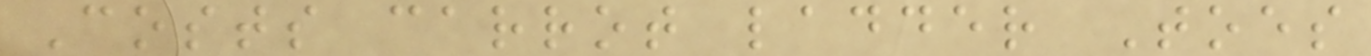Costs carrot ladder Toes
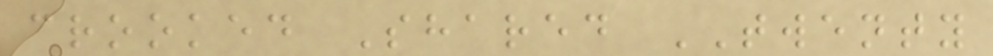crooked Shared TWENTY
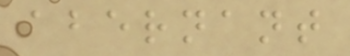abernant
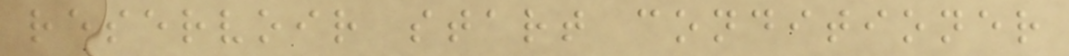reservoir start conditioner
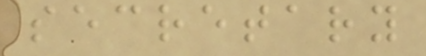secretary
